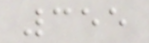355
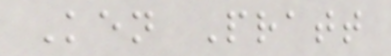Ken Pratt
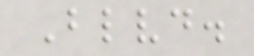Blvd.
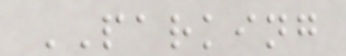PARKING
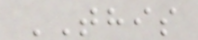THIS
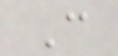C
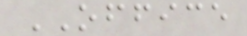OFFICE
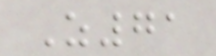Z71
